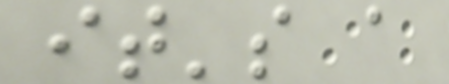it's a
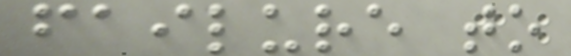failure to
